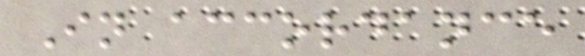In accordance
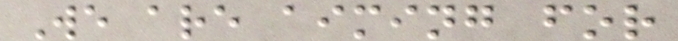We are aiming for
